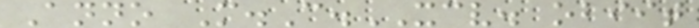Anno M.C.XCV. obiit
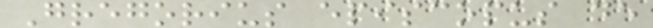Gregorius episcopus de
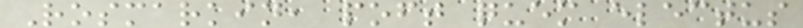Rosmarkin, poft quem electus
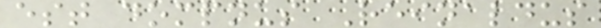est dompnus Reinaldus
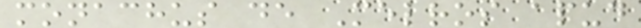monachus de Melros apud
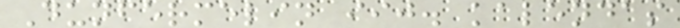Dunfermelin iij. kalendas
